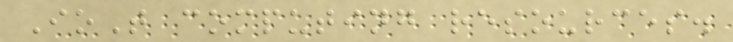IoT computing resources.
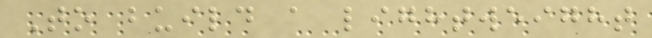To build a lightweight
